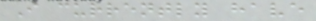I currently have
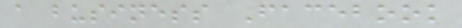a business Facebook
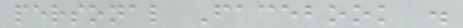personal Facebook .
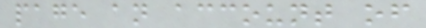page an account of
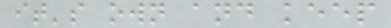it's own and keep
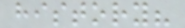history?
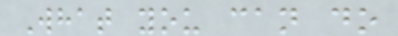What you can do
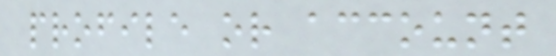profile or account
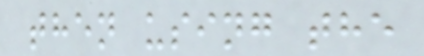then using the
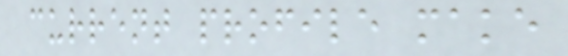current profile make
